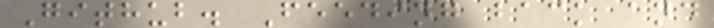Github. Feeding back and
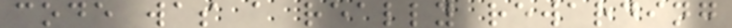code was a really rewarding
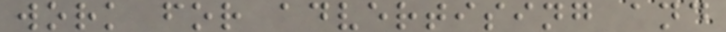work for advertising and
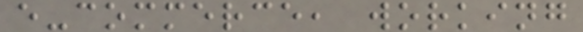e-commerce, working
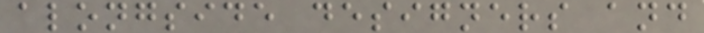alongside designers and
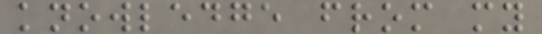knowledge from my
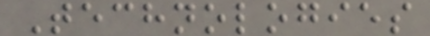Technologies
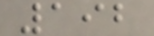192
